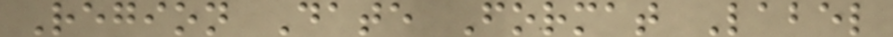Region Date Format Label
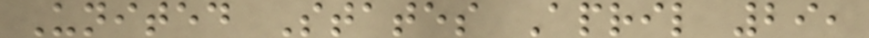United States April 29,
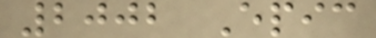2002 Epic
